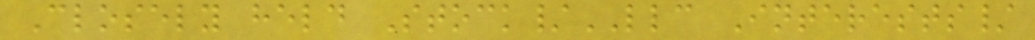Closely held Stock/LLC Interests/
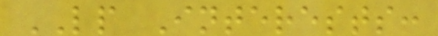LP Interests:
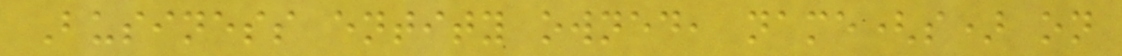Business entity owned, name(s) on
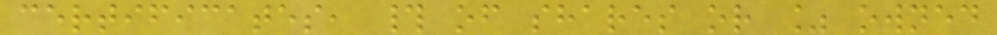certificates, # of shares or % owned
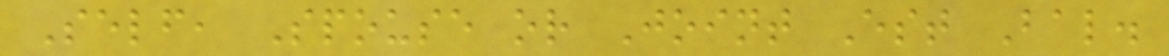Self, Spouse or Joint Est Bal.
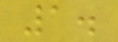1.
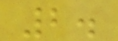2.
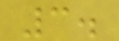3.
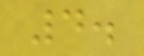4.
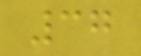37
